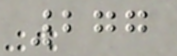277
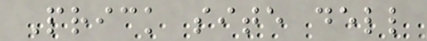Prick site dell
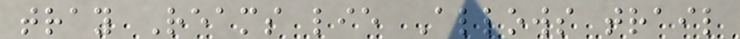tray Reams lie Allows trail
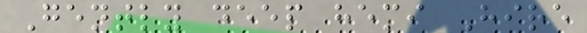Gently deep hemi Hire
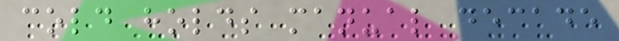cold holds manual decade
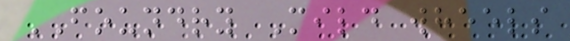FOUNDRY Mild wheels
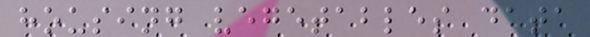housing vegetables data
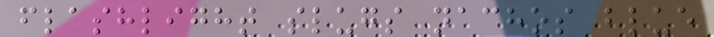flashlight slugs nachos blue
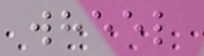wheel
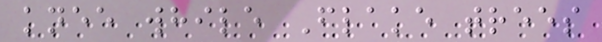knee while Flake trees
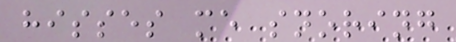hisses me snoring
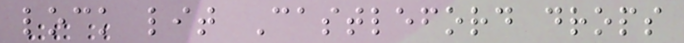lock lit Castleford drops
